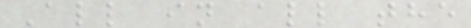All in all the
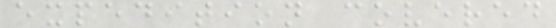expedition covered
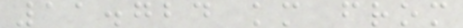11.724 km from
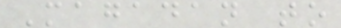Magadan to
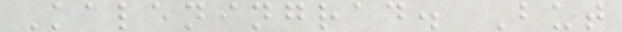Kaleningrad. But
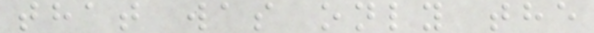that was only the
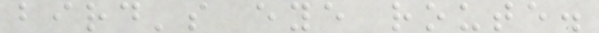bird's eye route.
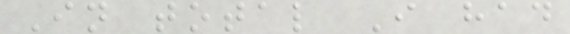In total I had
